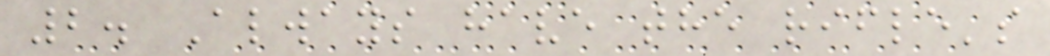2. Always have the rifle's
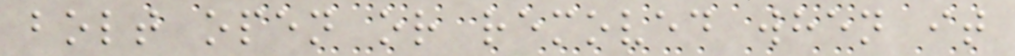bolt open or removed when it
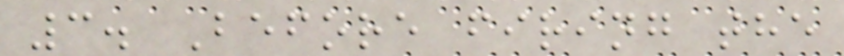3. Before firing the
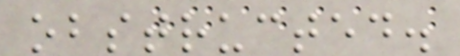obstructed.
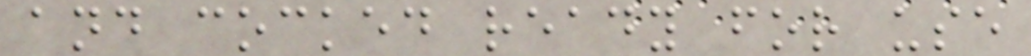and cocked ready for use
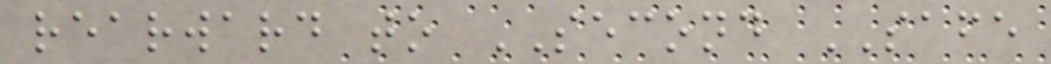rearward to SECOND SAFE
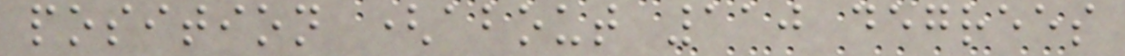position (about 110 degrees
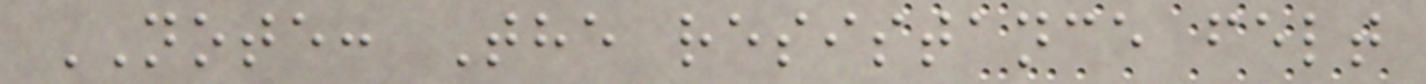NOTE: The resistance felt
